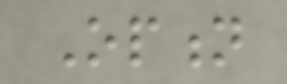Option
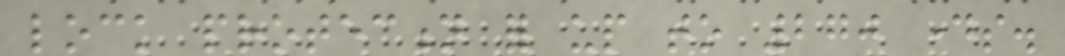lock protection for up to 270 days.
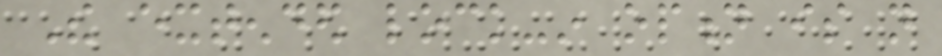The extended lock-in option is not
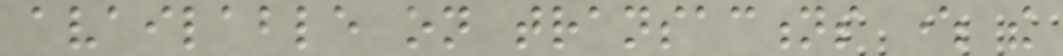available on transactions where the
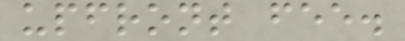upfront fee.
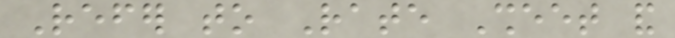Refer to Rate Sheet and
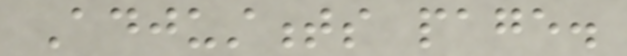Adjustments page.
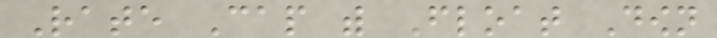Rate Cap with Float Down
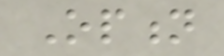Option
